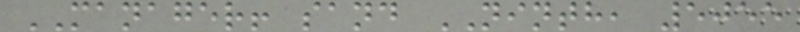MANAGER! sand NINTH, 5055
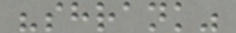"shrank"
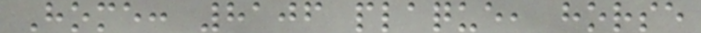Home: 8106 plaque, horse
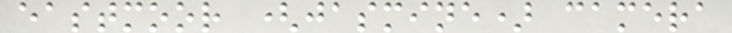eastmoor (jasmine) camera
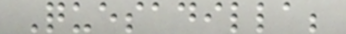Quesadilla;
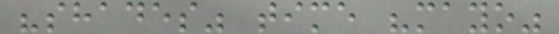"shades" time "mayo"
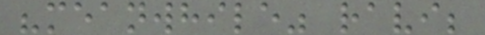"meanwhile" ravi;
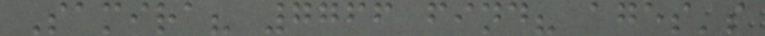Samira? 7766 find? ages's
